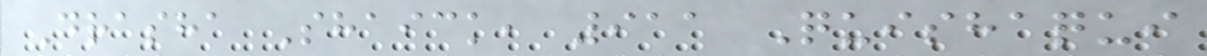Drasha Shaick, 911 Quishaqui
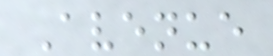Avenue
